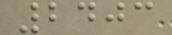2403
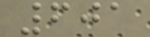601
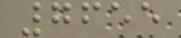7655
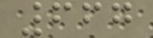667
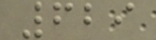629
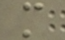m
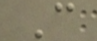C
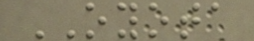OYOTA
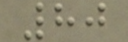80
